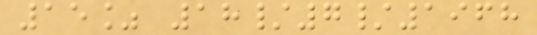15% 18/7/1968
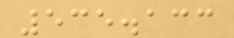535.133
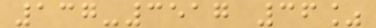137-3517 36%
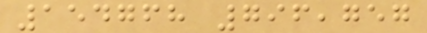154768 796,757
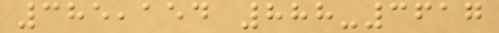385,154 888-3617
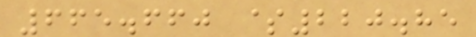665.660 $220.85
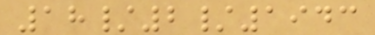18/2/1943
